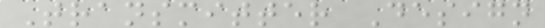Transmitter Design
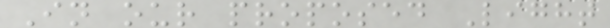In our proposed Light
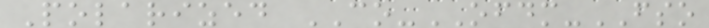Polarized CO-OFDM-FSO
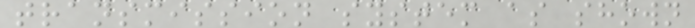transmission system as shown
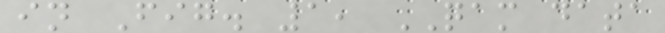in Fig. 1, QAM data
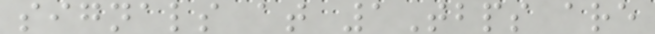signals at 1Tbps are
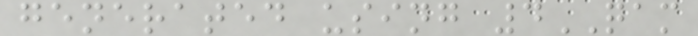generated using 4QAM
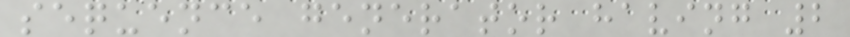sequence generator having 2
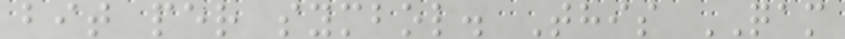bit per symbol. This QAM
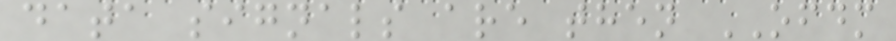data signals are then OFDM
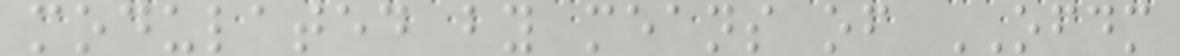modulated by means of OFDM
